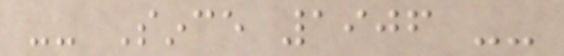-- Since 1906 --
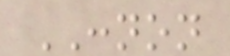CONNON
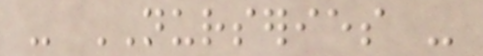- NURSERIES -
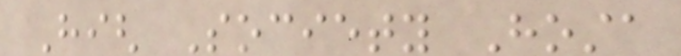High Society Hosta
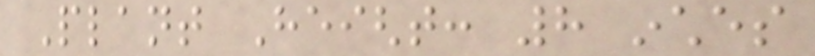Plant Height: 8 inches
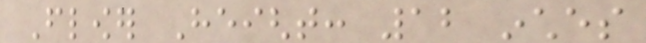Flower Height: 12 inches
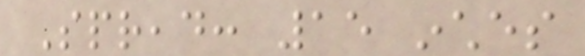Spread: 15 inches
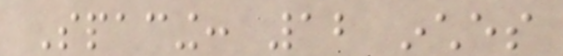Spacing: 12 inches
